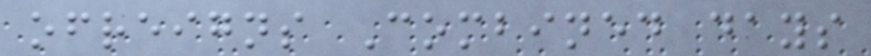ofreigns Combined days
